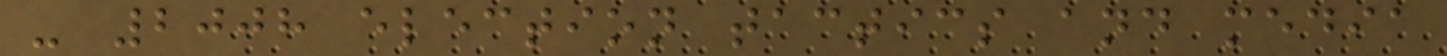- 2008 election tactics and media
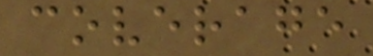coverage
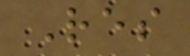Res
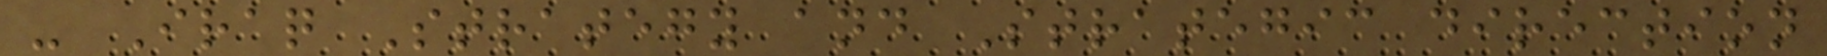- Iraq Strategy and Strategic direction
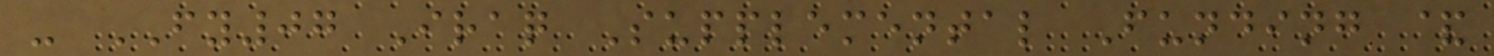- FY07 Iraq Supplemental Funding &
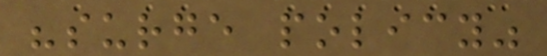"surge policy"
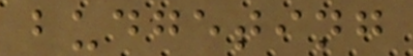budgeting
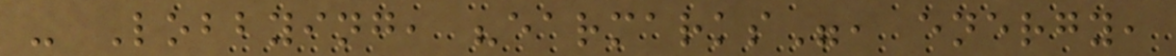- Lobbying, "earmarks", energy,
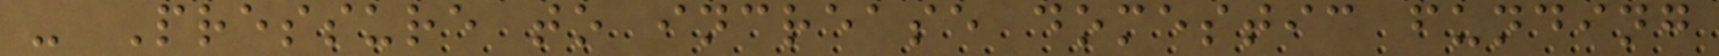- Pressure to increase domestic funding
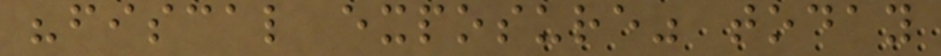"fiscal exposure" today
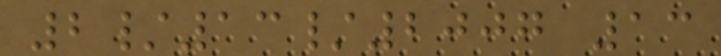2/13/2007 13
